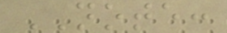NOTE:
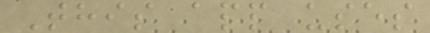This app uses
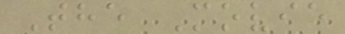The Movie
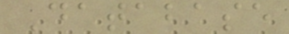Database
